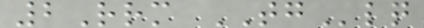2Rrm TGlq
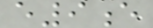e9e
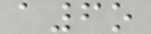a6o
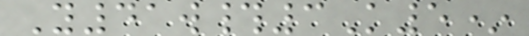Y41w#3K5*
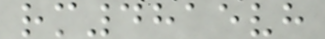rm4815vh
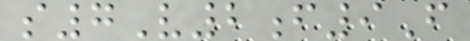s7V2f9F
